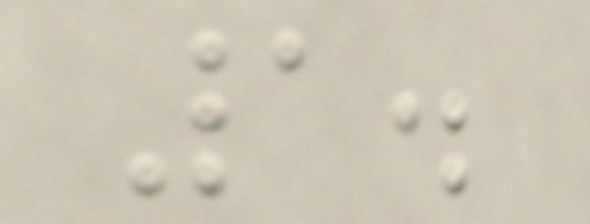1.
